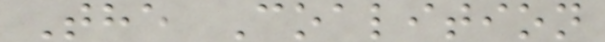The Coalition
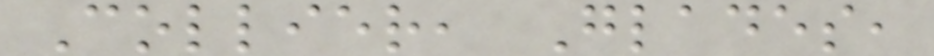Collier, Glades,
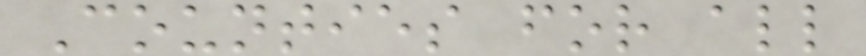Counties for all
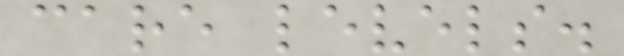care levels.
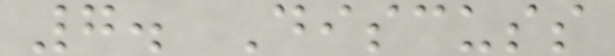7. Discuss
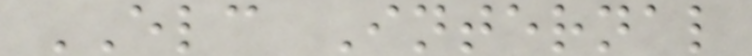ELC Internal
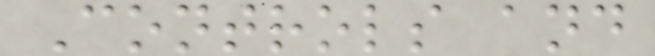Controls and
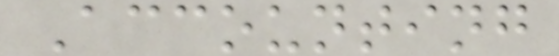Accounting
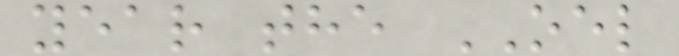year the OEL
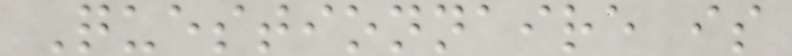Questionnaire is
